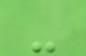-
